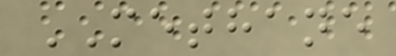METHANE
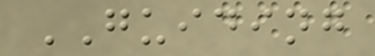GUIDING
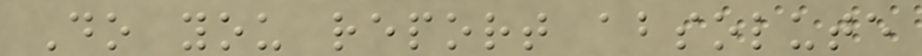Do you report absolute
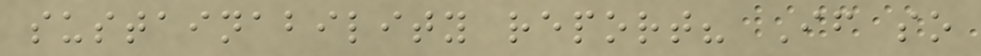sustainability report? If so
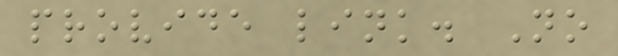provide link. No
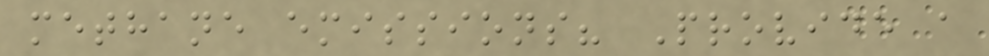methane emissions? Provide a
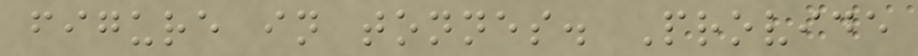figure in tonnes. Provide
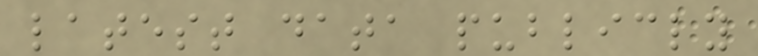latest data publicly
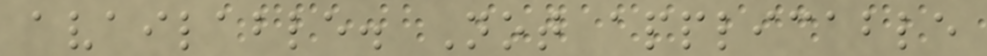available. Not applicable
